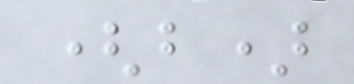(b)
